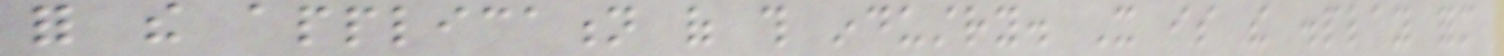for the application of this industry. It is the display form
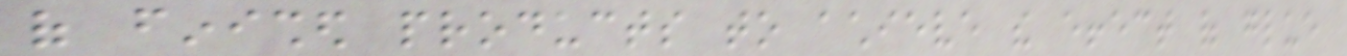of finished products to achieve the effect of glue
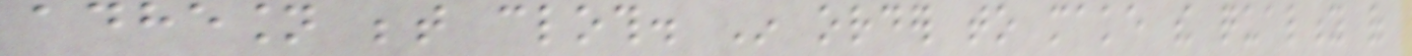adhesion between cloth. In order to make the quality of
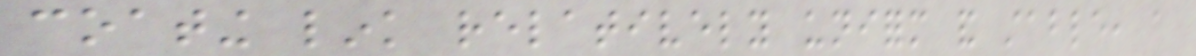coating link relatively uniform and stable, a
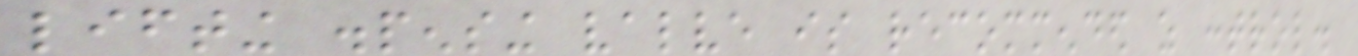lifting dispensing valve is recommended as control.
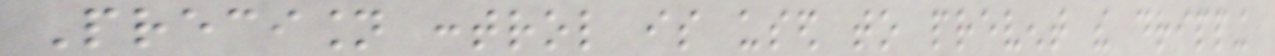Precision control is used to prevent the dripping
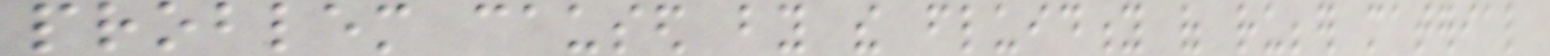problem caused by the fluidity of rubber material
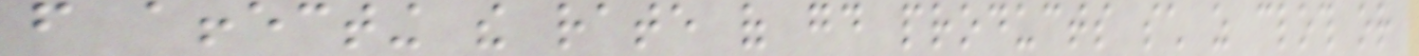from affecting the rate of good products such as cloth or
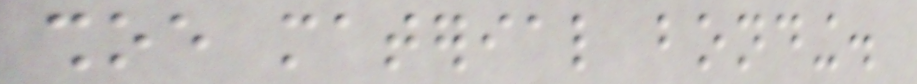shoe material bonding.
